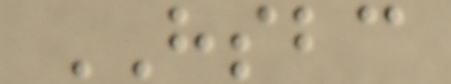HSBC
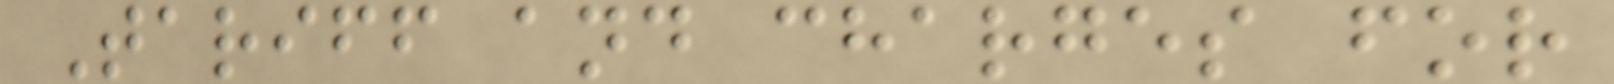Tariff and charges for
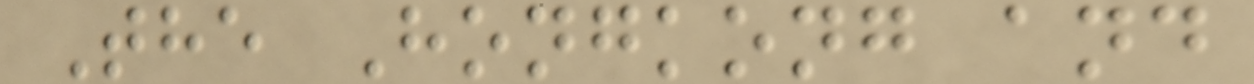The Hongkong and
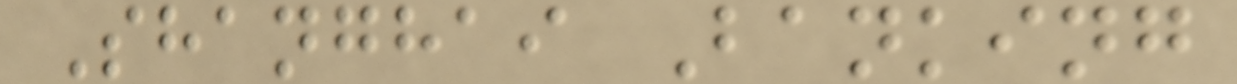Shanghai Banking
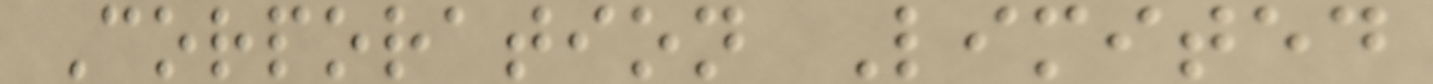Corporation Limited
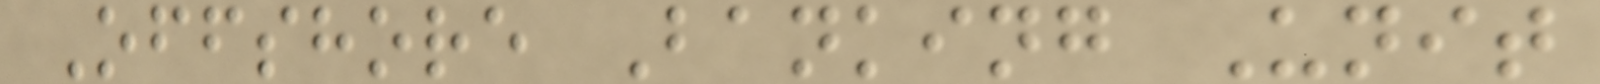Offshore Banking Unit
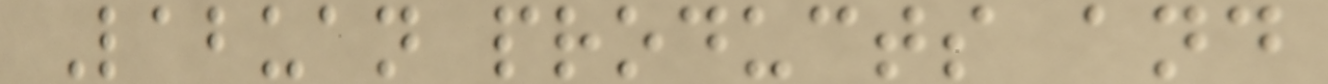Labuan products and
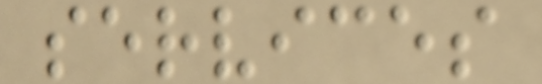services
